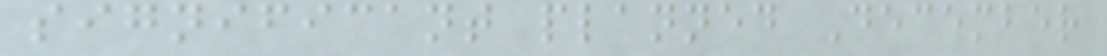significant planned December
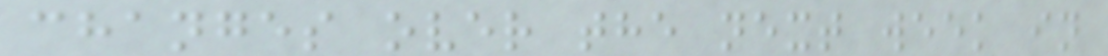changes over the next week in
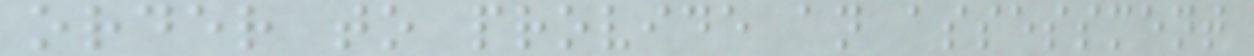order to provide an assessment
